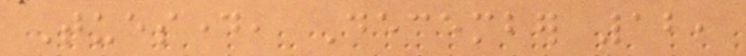Tuesday, December 12,
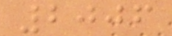2006
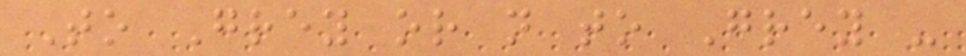To Grey or not to Grey -
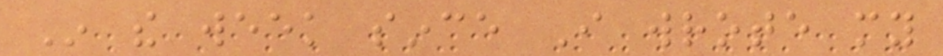In the week since I wrote my
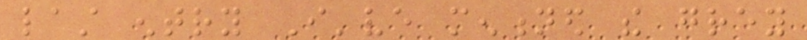last entry I've mentioned the grey
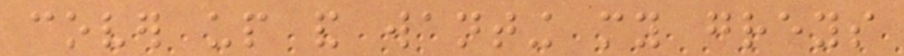cover up and wanting my greys
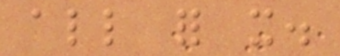all for it.
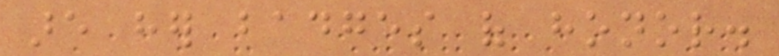are her badges of honor.
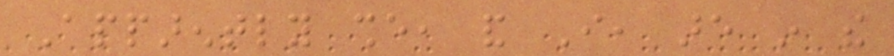Apparently she, and I, are in the
